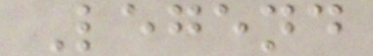Legend
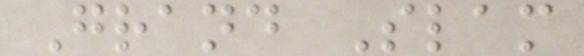Grand Slam
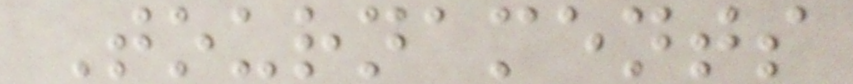Tournaments
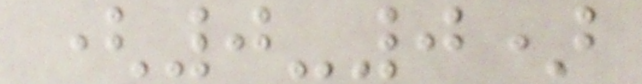(0-0)
